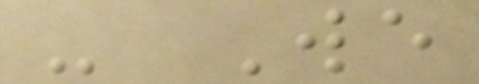- We
